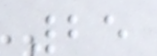25
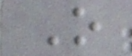O
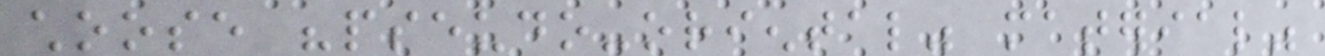choose "pseudo-oriental" material"
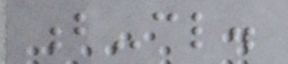b-cl.
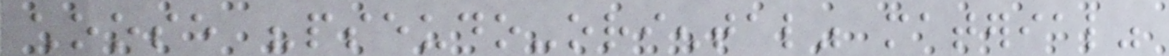choose "pseudo-oriental" material"
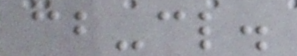cb-cl.
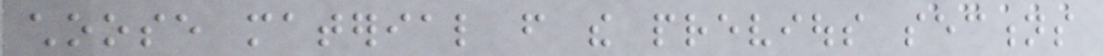choose material from the previous sections
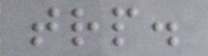trp.
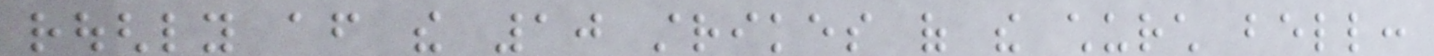roughly after the 10 strikes of the church bell:
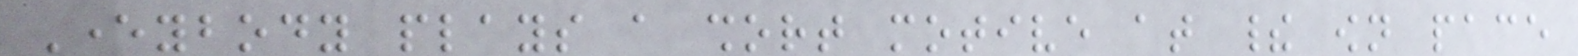Everybody plays a short motive at their own pace
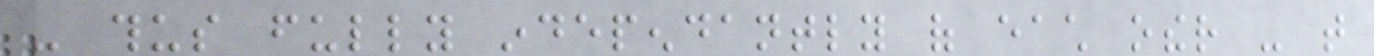- thus fully independantly of each other - that
